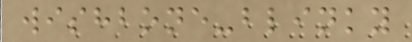wishbone-blinky
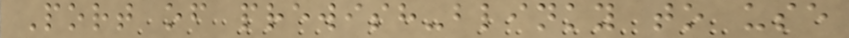Port of prewish-blinky to use
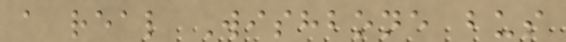a real Wishbone bus
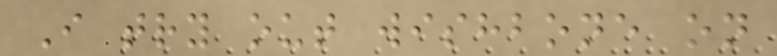I try out wishbone on
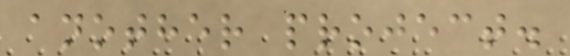another project.
